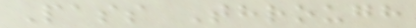Pass Through
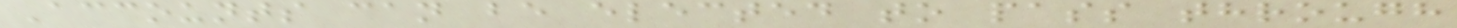Accounts can be elected to pass through
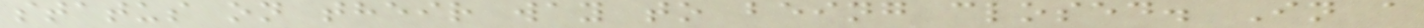status on their way to being closed. In a
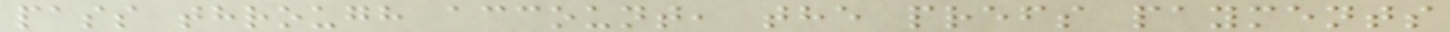pass through account, the prefs payments
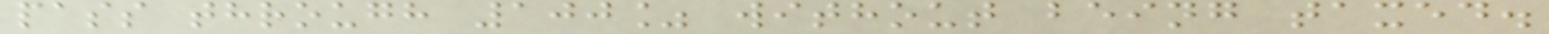pass through 100% without being taxed.
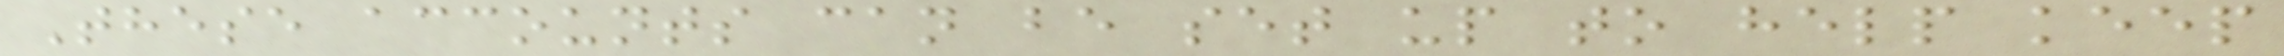These accounts can be set up to help keep
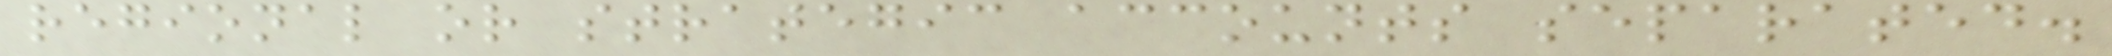regional or strategic accounts separated.
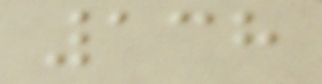138
